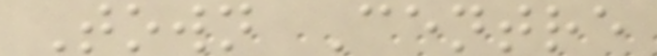Town Centre
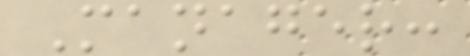Manager:
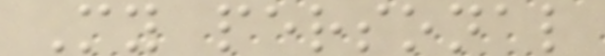My personal
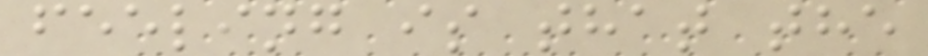feeling is that the
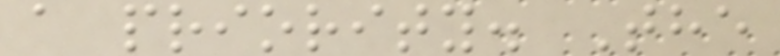a priority. The
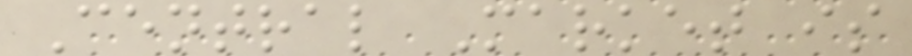Central Market is
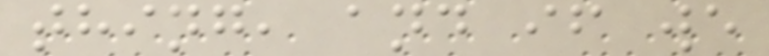thing, and if we
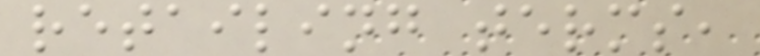retailing terms,
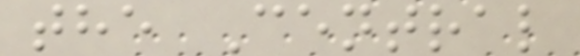the Central
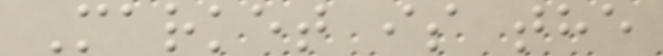Market is the
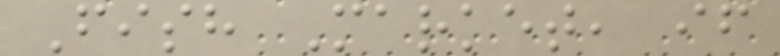Fish Market, if
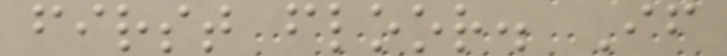first floor. If
